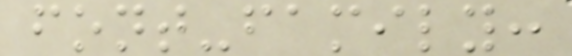font-family:
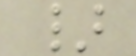}
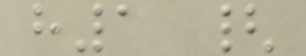h1 {
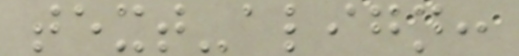text-align:
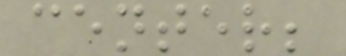center;
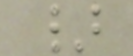}
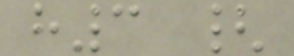h3 {
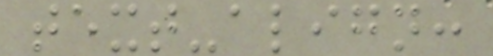text-align:
